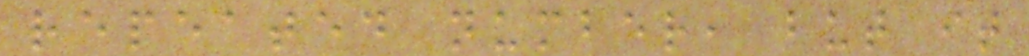repeated number, but it
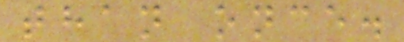than once.
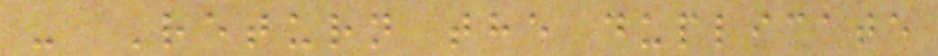- Return the duplicate
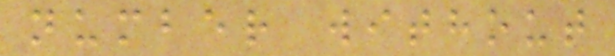number without
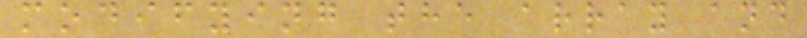modifying the array and
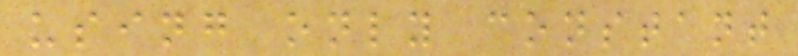using only constant
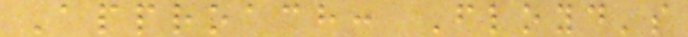Approach: Floyd's
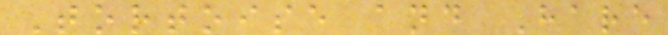Tortoise and Hare
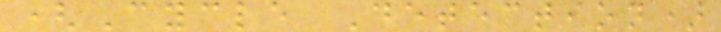(Cycle Detection)
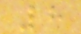8
